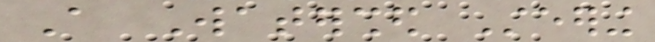A Watershed Steering
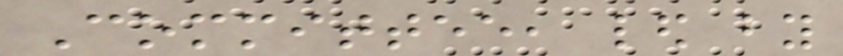Committee, led by
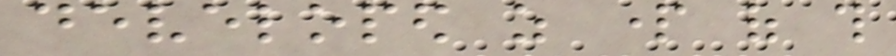developed as part of this
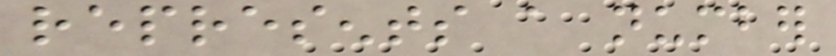represents a number
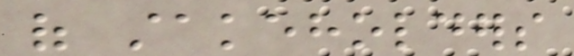of stakeholders
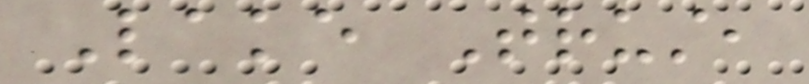Lake Trust,
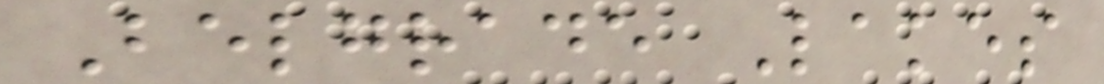Belgrade Lakes
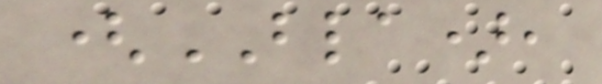(BLA),
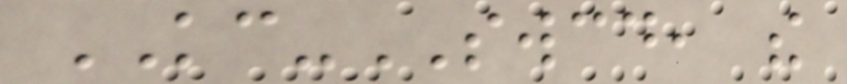KC-SWCD, the
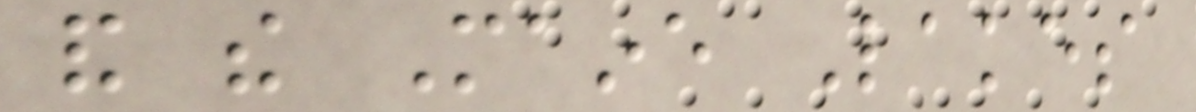and the Maine Lakes
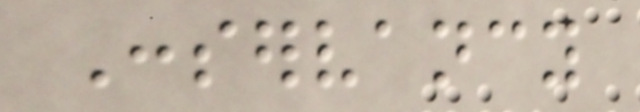Conservancy
